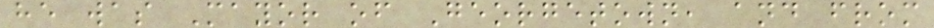he was Mayor of Georgetown, and from
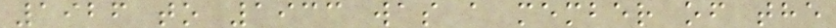1926 to 1933 was a member of the
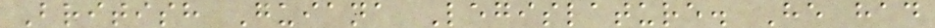British Guiana Legislature. He had
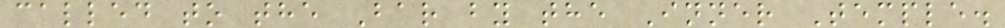called to the Bar by the Inner Temple.
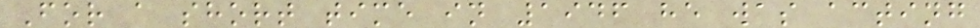For a short time in 1946 he was acting
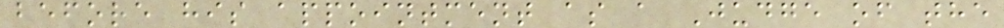before his appointment as a Judge of the
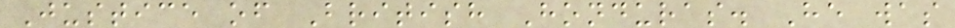Justice of British Honduras. He was
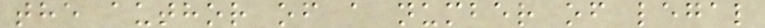the author of a number of legal
